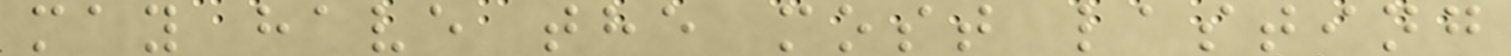may have the most lasting
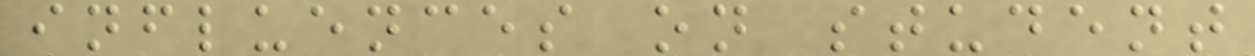influences on student
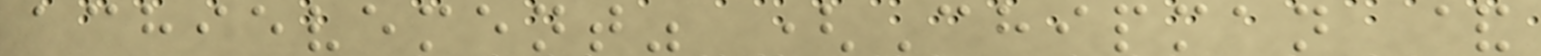achievement" (Chipman &
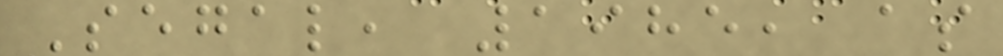Segal, 1985, as
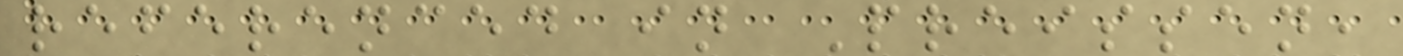referenced in Preissen,
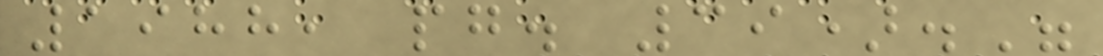1988, pg. 39)."
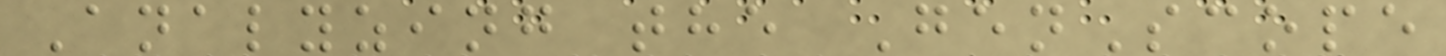Analyzing the GenScope
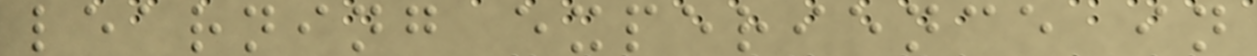learning experience in
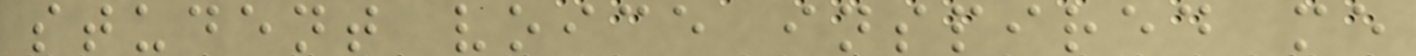student voice inspired me
